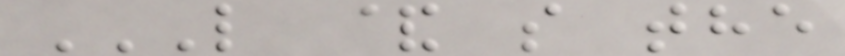L & S THE
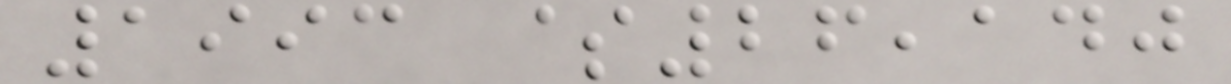1993 $26,140
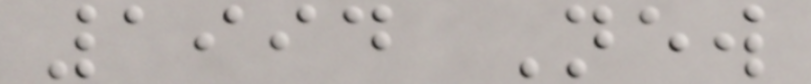1994 New
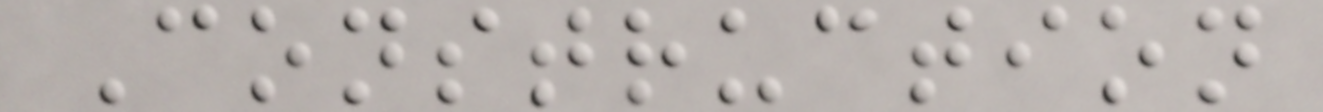Construction
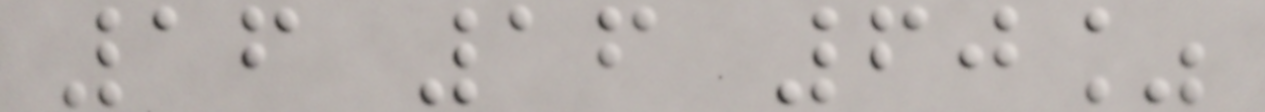16 16 60%
